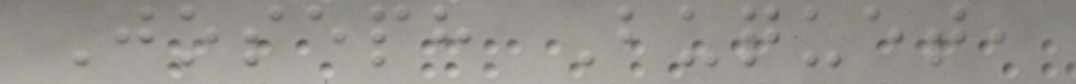Joseph Buquet,
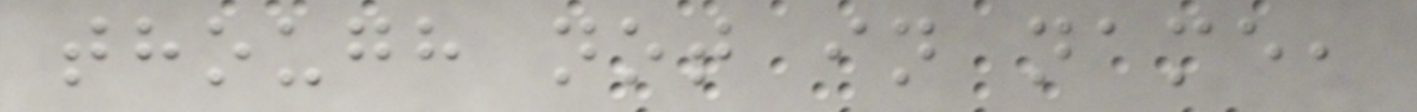though not in name,
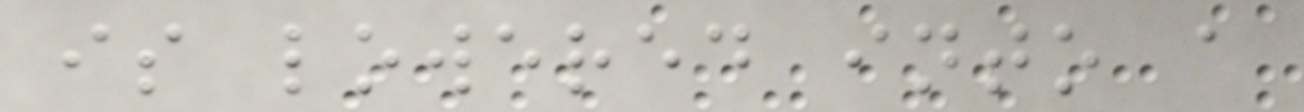is lowered into a
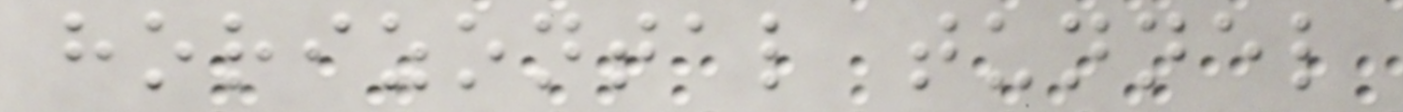horizontal tunnel
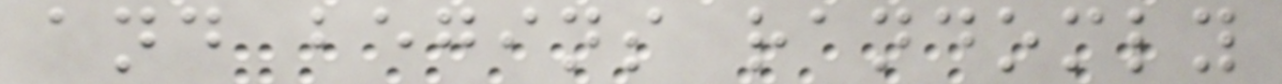and begins randomly
